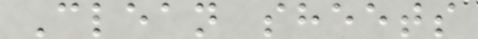Clean sheets
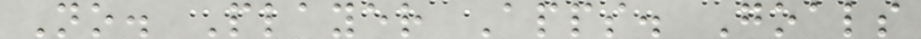No. Player Apps. Goals
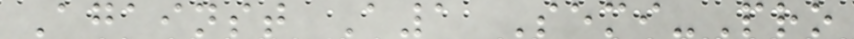Against A1 Semi-Pro
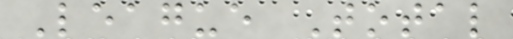League Total
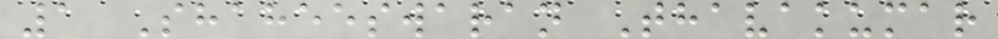1 Shaheeswaran Thavakumar
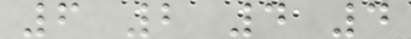6 2 4 4
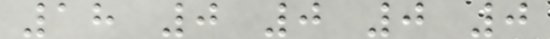18 0 0 0 0
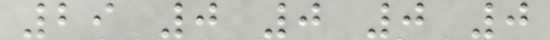29 0 0 0 0
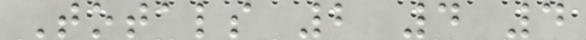Totals 2 4 4
